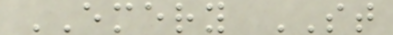EMERY ST
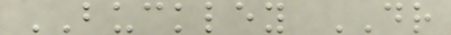BUCKLEY DR
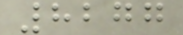8277
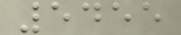5455
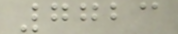7723
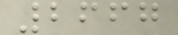2667
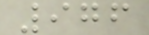976
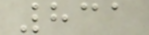831
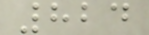824
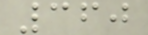360
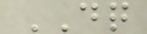DQ
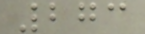273
